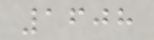1608
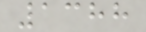1388
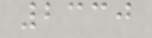2330
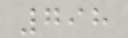798
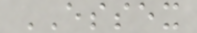ESSEX
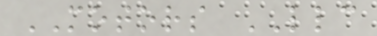MOTORS LLC
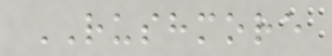RUSHMORE
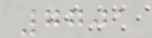7701
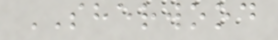SHERWOOD
